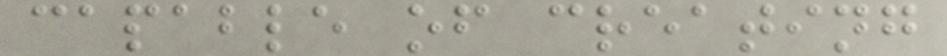capable of creating
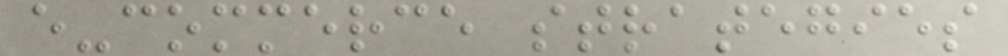e-commerce strategies
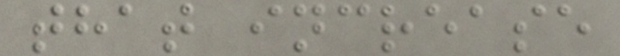that increase
